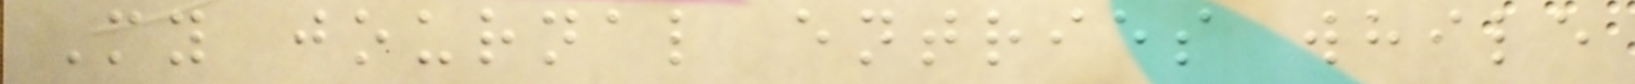My journal entries while
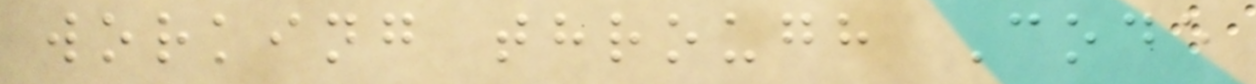working through Code
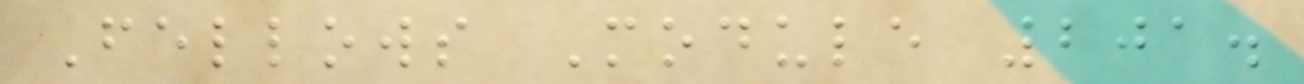Fellows Module 201.
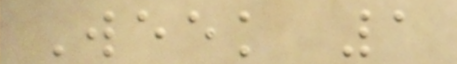Week 1
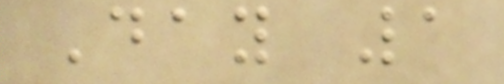Day 1
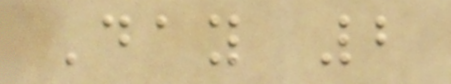Day 2
